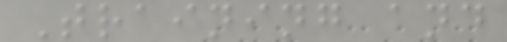Training and
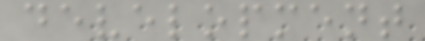development
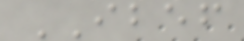IBEF
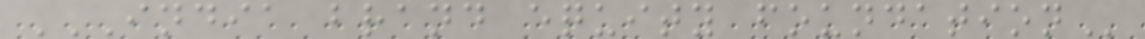INDIA BRAND EQUITY FOUNDATION
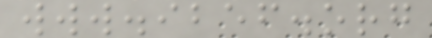www.ibef.org
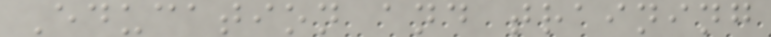Education and training
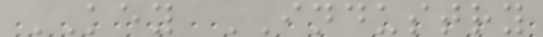KEY INDUSTRY
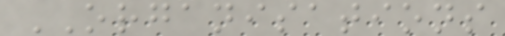ORGANISATIONS
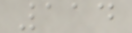114
